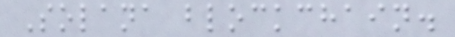Solana blockchain.
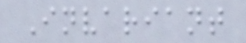Invariant
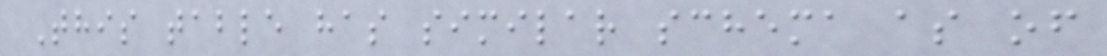This table has similar schema as of
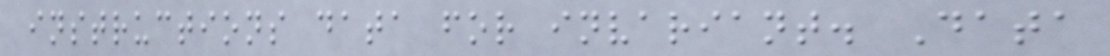instructions data for invariant. Data
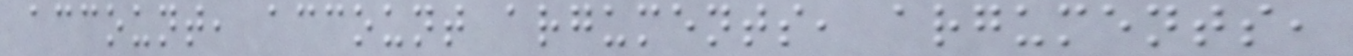account, account arguments, arguments,
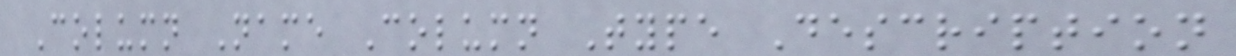Column Name Column Type Description
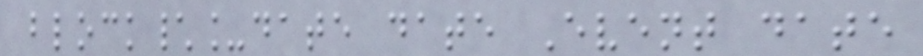block\_date date Event date
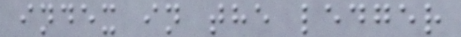index in the ledger
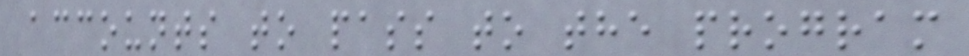accounts to pass to the program
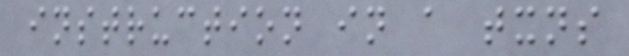instruction in a txns
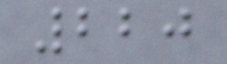220
